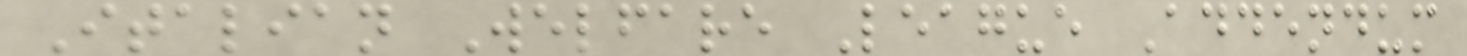Italian Welfare League Addendum
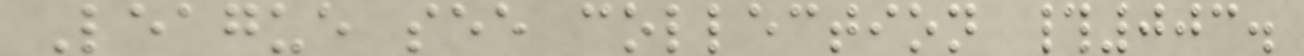League see collection #003.
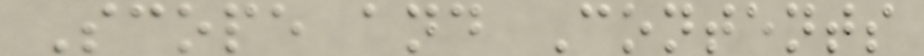Scope and Contents
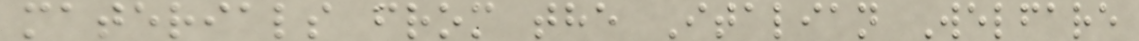materials from the Italian Welfare
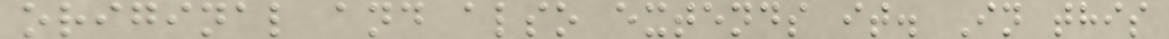original and also extends it. In this
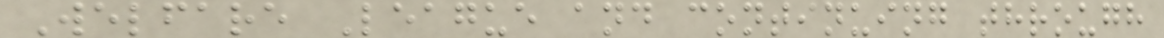Welfare League and continuing through
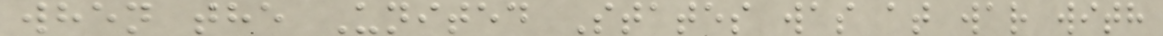when the United States was at war with
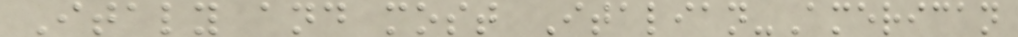Italy and most Italian-American
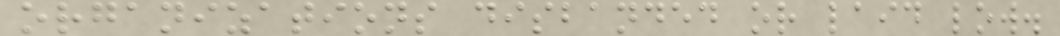organizations disbanded or laid low.
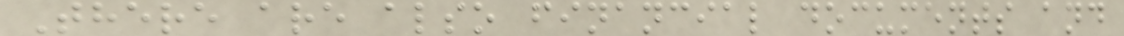There are also financial documents and
